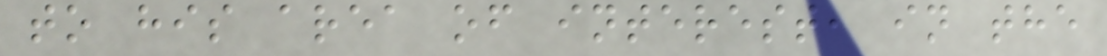to his area of interest, in the
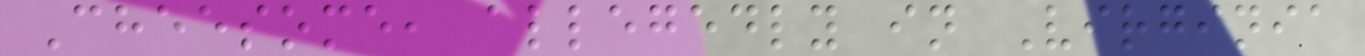Cheesome, allegedly in Virginia
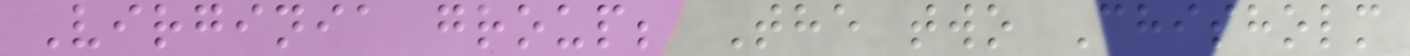Virginia group; The two Chisholm
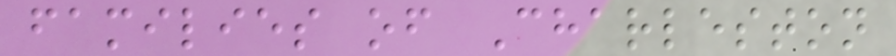families of Charleston
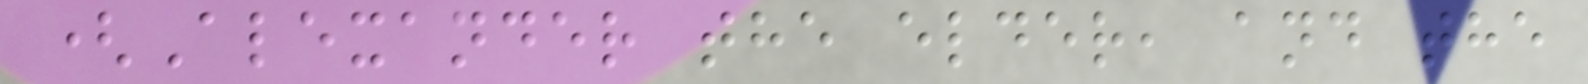(Alexander the elder, and the
